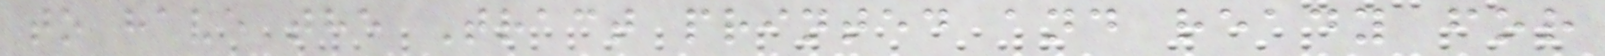to have the Tract printed and ready for
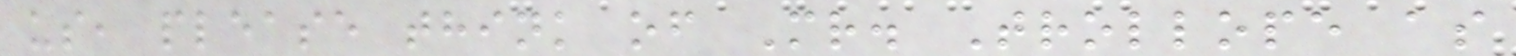us, please think of Mr. Trollope as
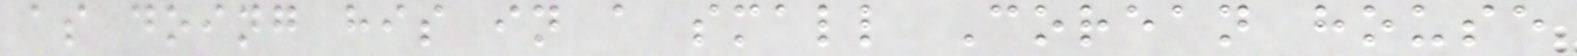as doing his in a small Corean house
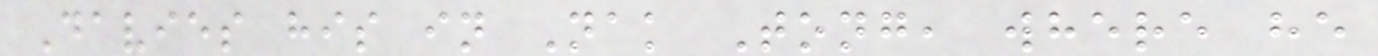Davies his in Nak Tong, where he
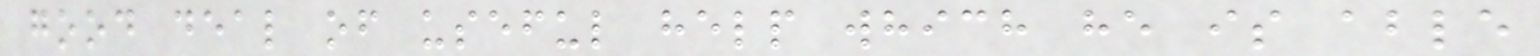good deal of useful help which he is able
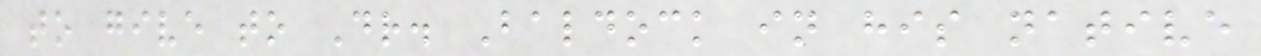to give to Dr. Baldock in his native
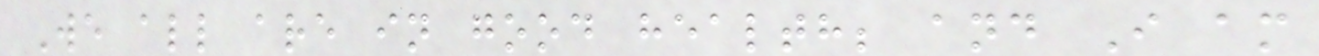We all are in good health; and I am
